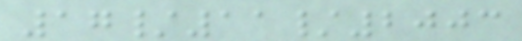17/11/2003
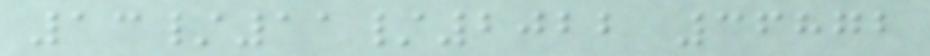13/11/2022 36872
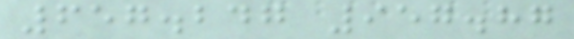657.247 957.87
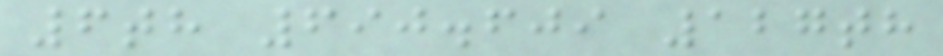6th 690.609 127th
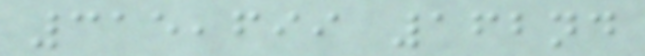315,699 162nd
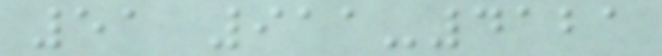51 911-4121
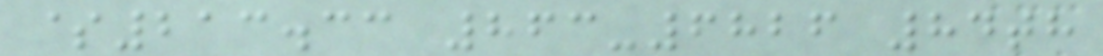$213.33 863-6826 84th
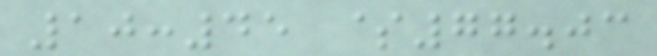10:45 $77.03
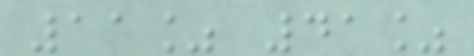11% 41%
